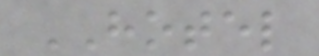HOTEL
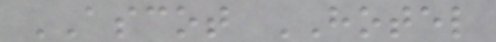ASCOT HOTEL
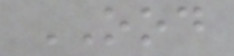OOD
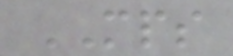MPS
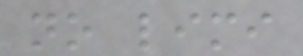no limi
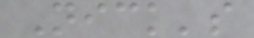Nick's
